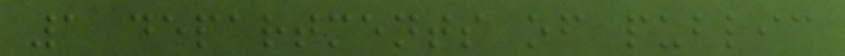1 departments of public
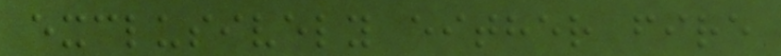exclusively either fire
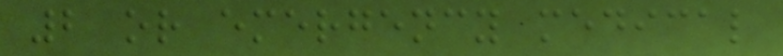2 or emergency medical
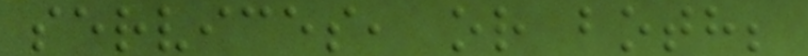services, or both;
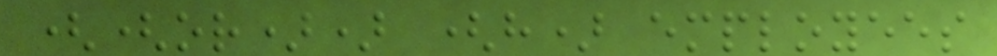((or)) (h) employees
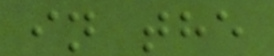in the
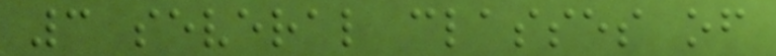3 several classes of
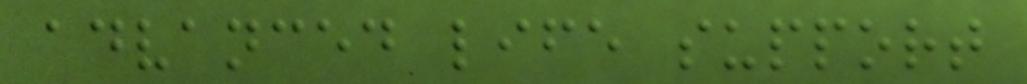advanced life support
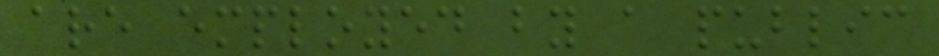are employed by a public
